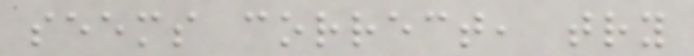seems correct, try
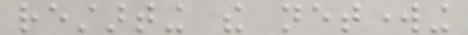restarting the networking
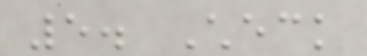5. Check
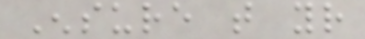Ensure that your
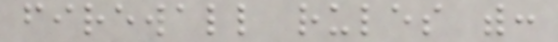firewall rules with:
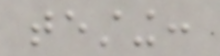testing:
